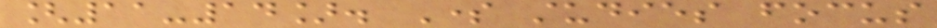[11-14]. Some studies focus
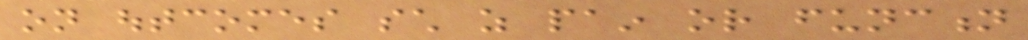on outcomes such as pain or function
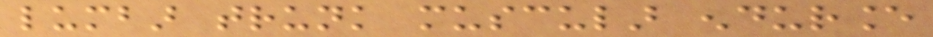lumbar trunk muscular endurance
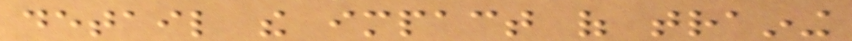detail the impact of training
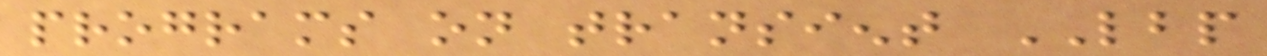programs on transient LBP
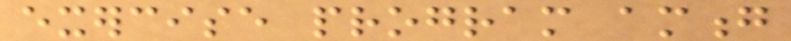exercise program among
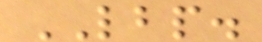LBP.
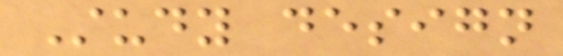Study design
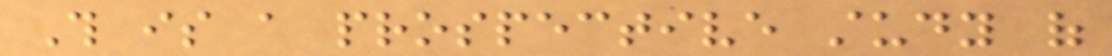This is a prospective study of
